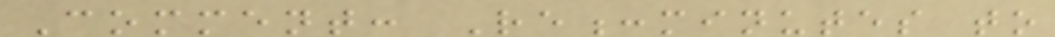Comment: Re:minutes to
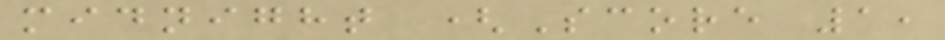midnight (Score 1,
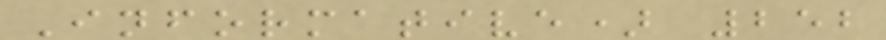Informative) 252
